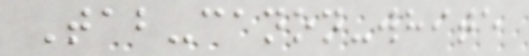Tab-canon-white
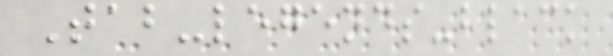Tab-legends-black
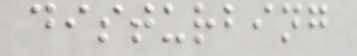disturbing
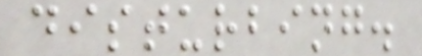disturbing.
